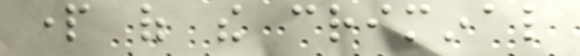part of the criminal
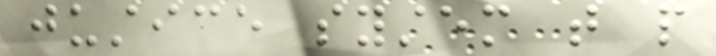justice system that people
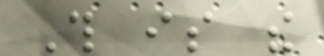This is the
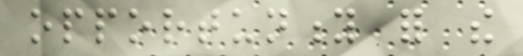opportunity for the
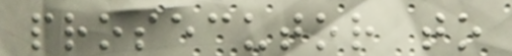prosecutor to
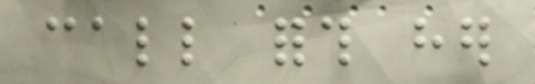call forth her
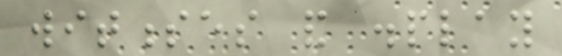witnesses and display
